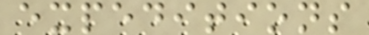expeditions
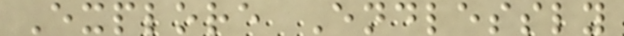Explore Endlessly
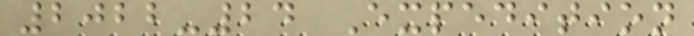2022-24 Expedition
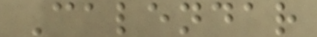Calendar
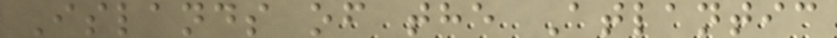Islands of the Atlantic
